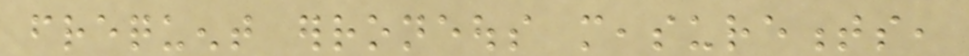frequent erroneous measurements,
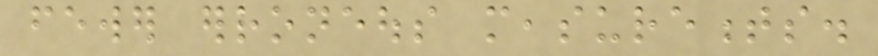fewer erroneous measurements.
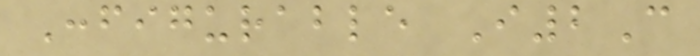Configurable I2C
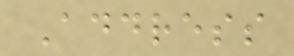Address
